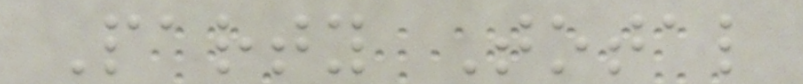Party Total
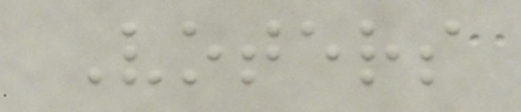Voters
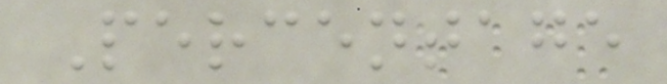Percentage
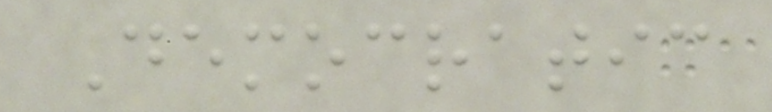Democratic
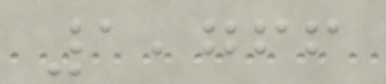1,766
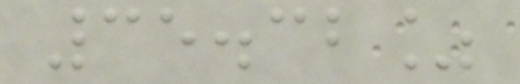35.32%
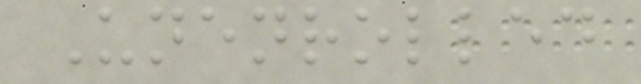Unenrolled
